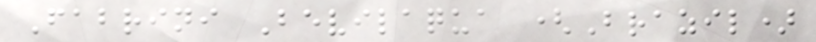Fabrini Bevilaqua (Brazil)
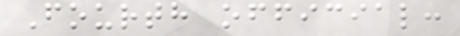Fourth official:
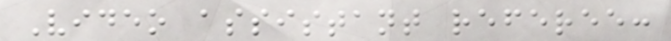Video assistant referee:
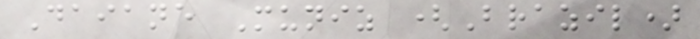Daiane Muniz (Brazil)
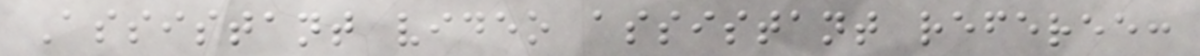Assistant video assistant referee:
